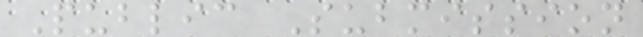Public Submission
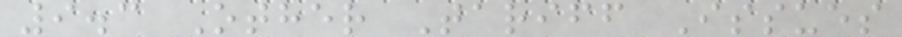9.3 Other Tariff Issues
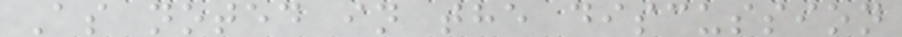As noted in the discussion
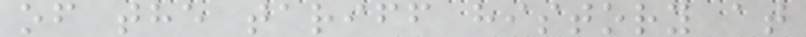of the tariff history at
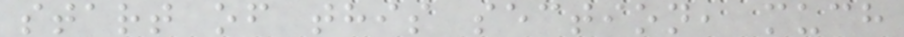start of this section, much
